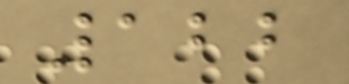122
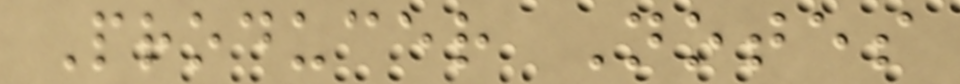Producer Notes
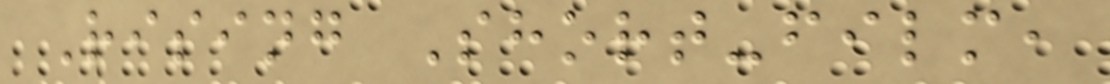Rising Short-film,
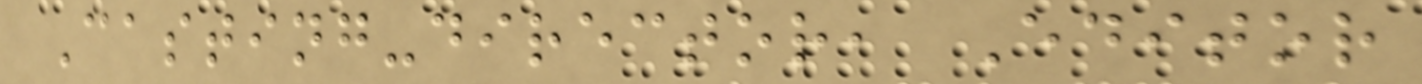Casting-director, Editor
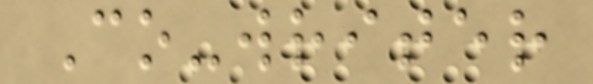Co-writer
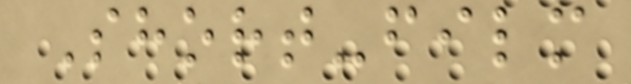Short-film
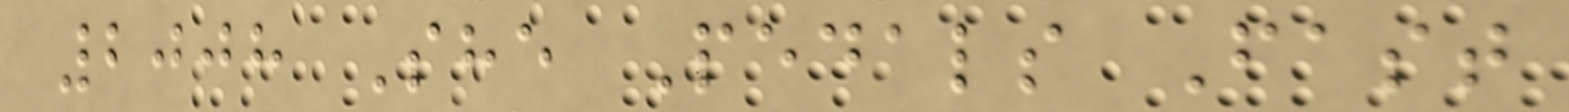2008 She Pedals Fast
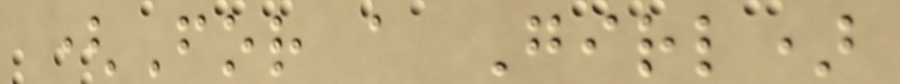(For a Girl)
